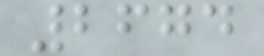2674
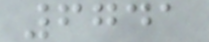6741
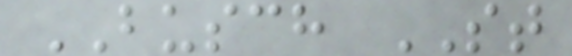BUSCH ST
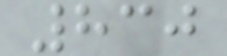830
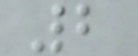2
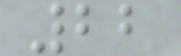22
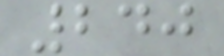240
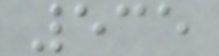535
